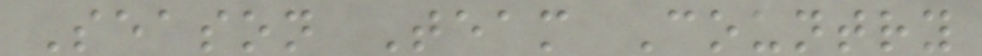Season Team Country
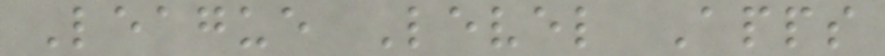League Level Apps
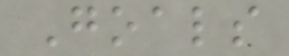Goals
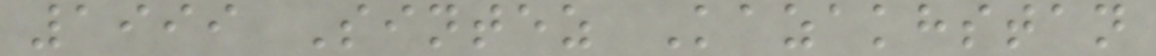1999 Sintez Kazakhstan
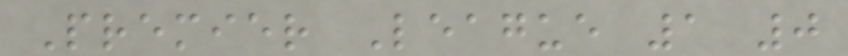Premier League 1 0
